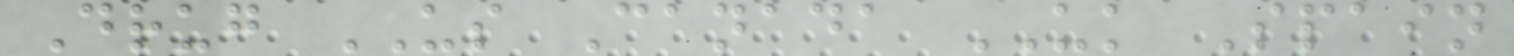Drug US Canada UK Spain
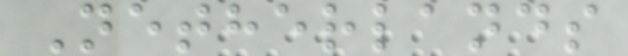Netherlands
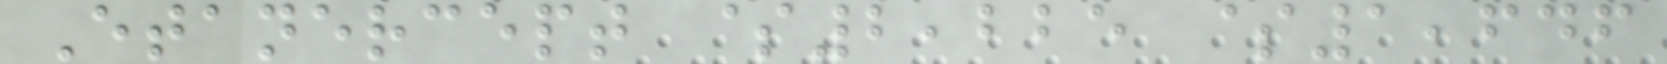Etanercept $2,225 $1,646
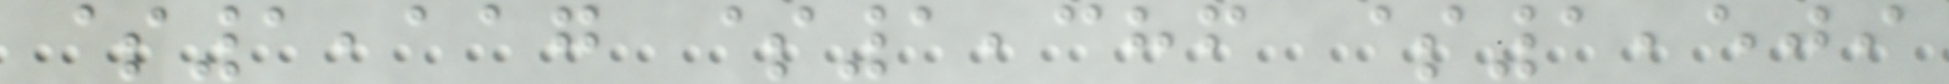$1,117 $1,386 $1,509
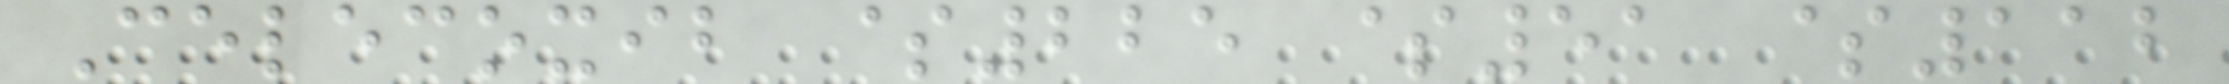Celecoxib $225 $51 $112
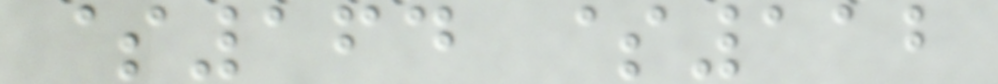$164 $112
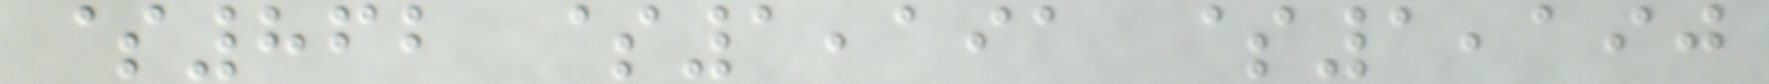$862 $1,191 $1,190
